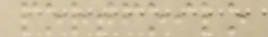portfoilo
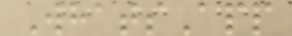WhatsApp
